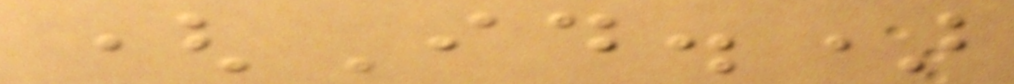(Id.)
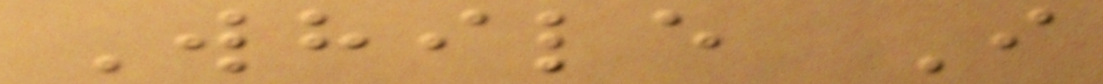While I
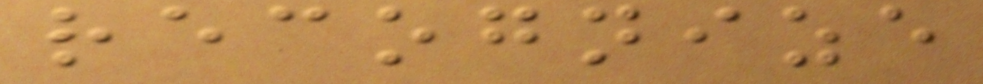recognize
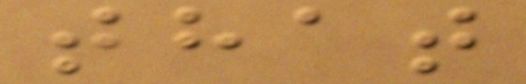that
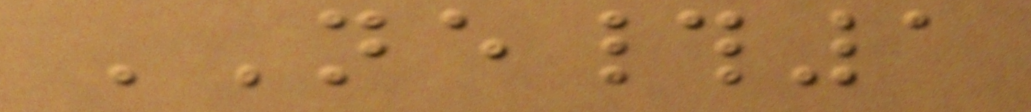NE#1
